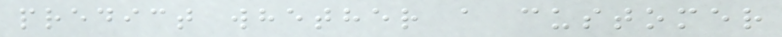predict whether a customer
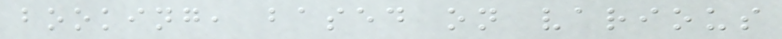booking, based on various
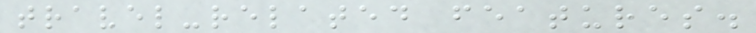travel-related features.
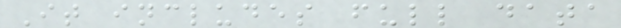It includes full data
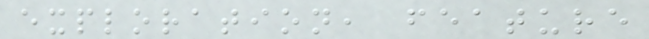exploration, feature
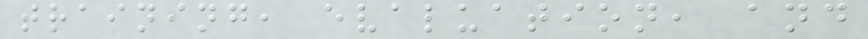training, evaluation, and
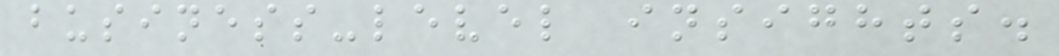business-level insights.
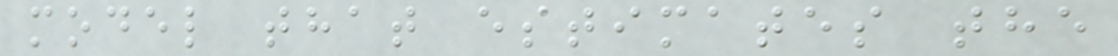model that estimates the
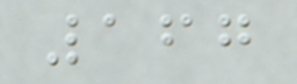167
